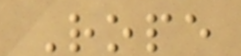Rope
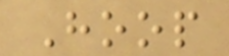Hoop
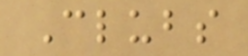Clubs
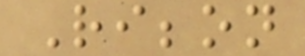Ribbon
